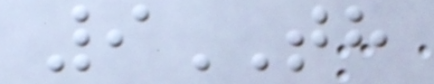9TH
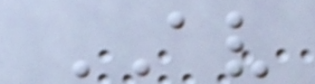AV
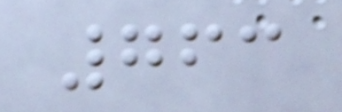763
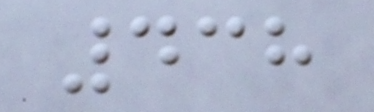438
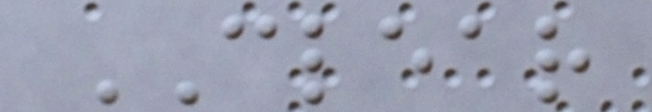CLEAR
